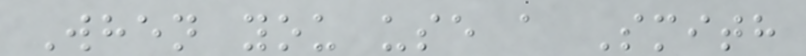When you use a Smith
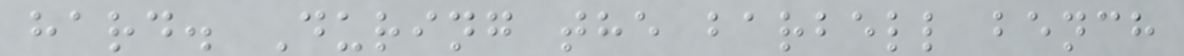hard. During the barbell bench
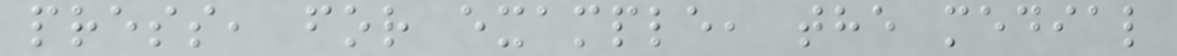press, for example, the medial
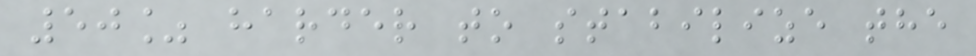50% harder to stabilize the
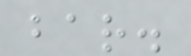bar.
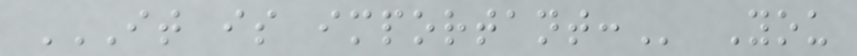IT IS IMPORTANT: You
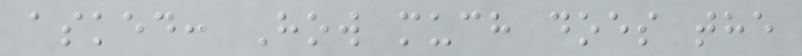asked: How much does the
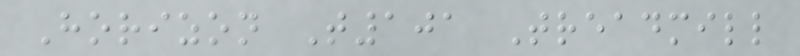Horizon T101 Treadmill
